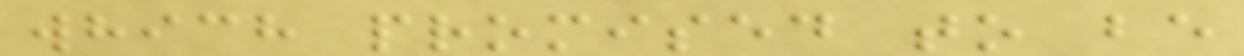which promised to be
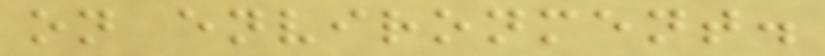on environment.
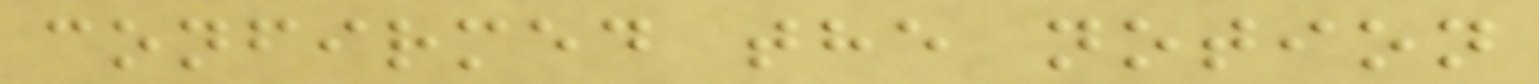confirmed the notion
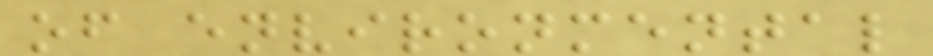of environmental
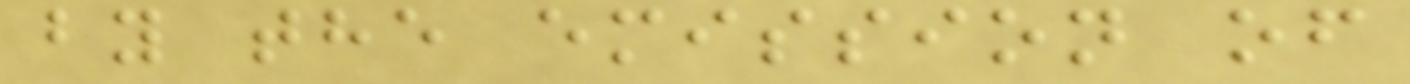by the emission of
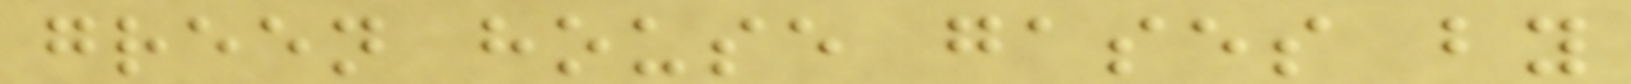green house gases by
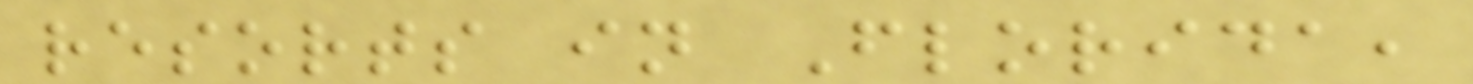resorts in Florida,
